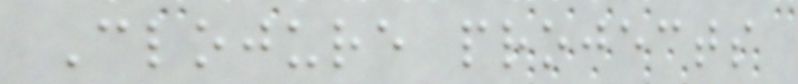Clojure projects
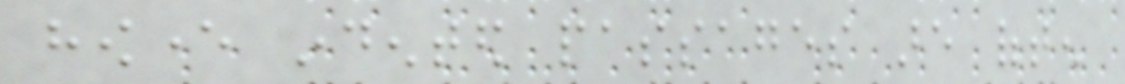however indented passages are often
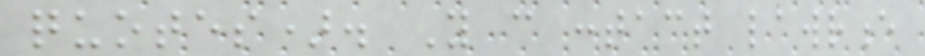quotes). You can contact lawrence
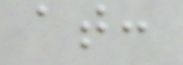at:
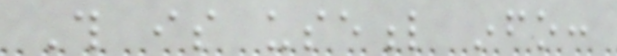This is useful info:
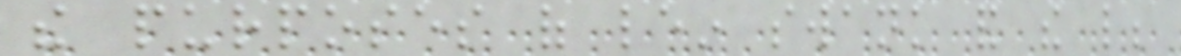the purposes of lein swank and the like;
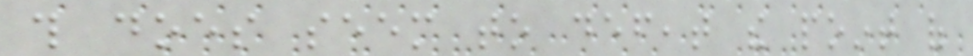this does seem to defeat the point of
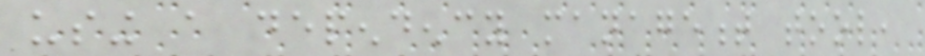using a dependency management tool,
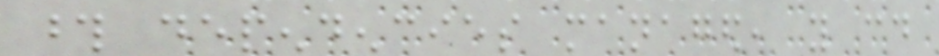those dependencies managed, you could
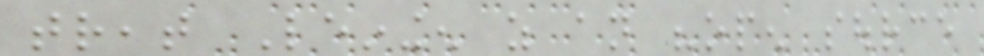treat Leiningen as an "open source
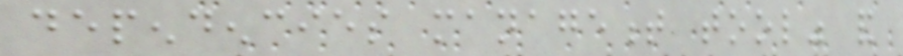dependencies management tool" and
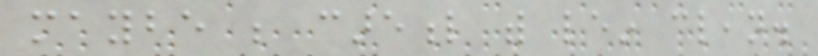maybe be careful with lein clean.
